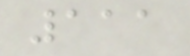111
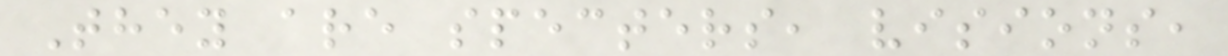They are specters, visions,
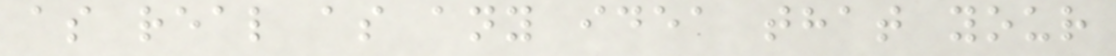as real as any idea that your
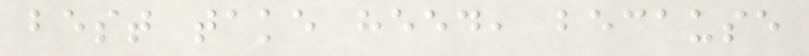best take heed, because
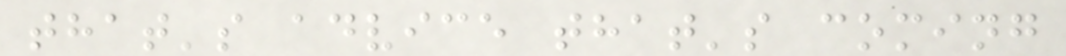that's advice that's coming
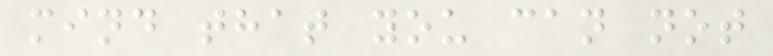mind that you can not
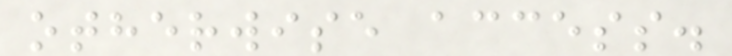otherwise access.
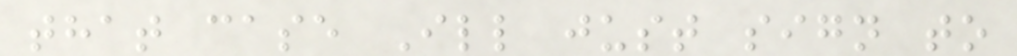that case Ill just sign to
